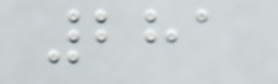281
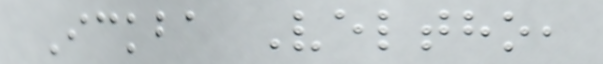Ickba Veltho,
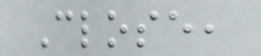Close,
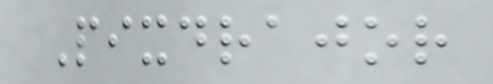Pixdrajor
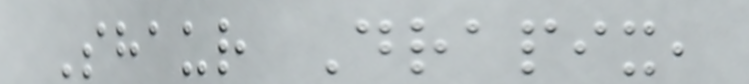Shaur Drapix,
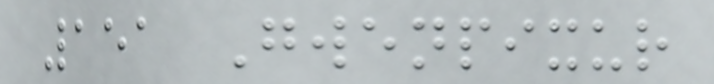151 Gwenpixur
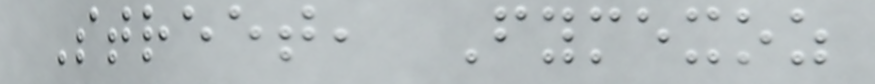Street, Fymexoz
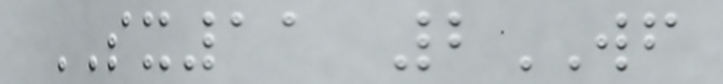SX11 2WF
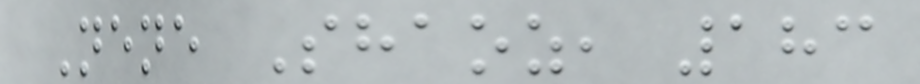Nene Shaoz, 183
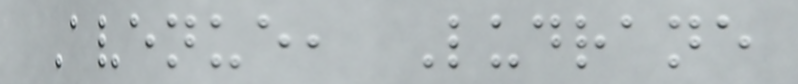Avenue, Ludrane
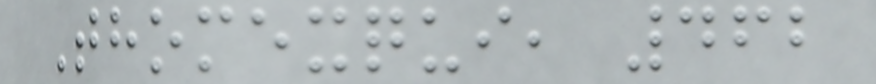Thomexqui, 462
